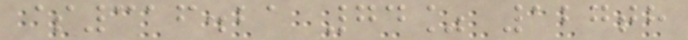$316.21 74% 127th
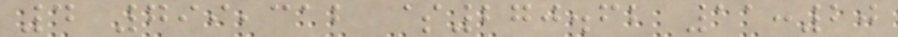4 799,312 $270.62 11:20
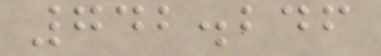742.246
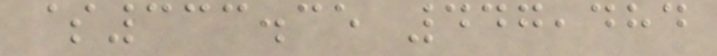$333.35 447,484
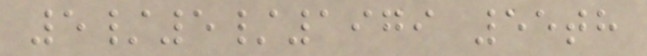5/5/1979 55th
